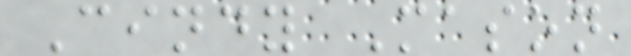Cindy Mason
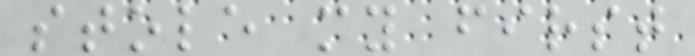stole my first
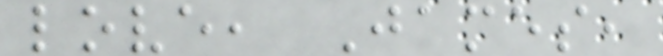love, James,
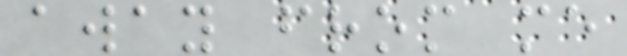away from me
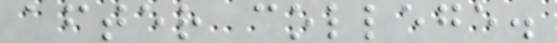after college.
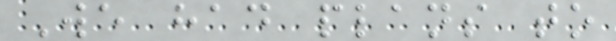We had plans to
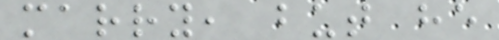marry, but he
